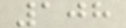108
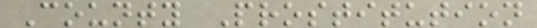County Prostitution
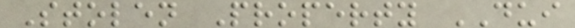Stolen Property DUI
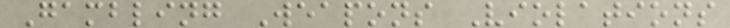Gambling Weapons Violations
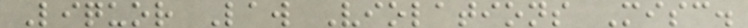Liquor Law Violations Misc.
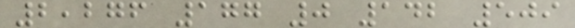2,276 177 0 142 509
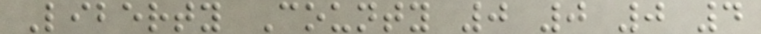Liberty County 0 0 0 4
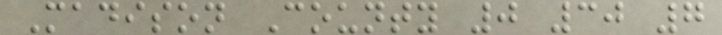Madison County 0 30 7
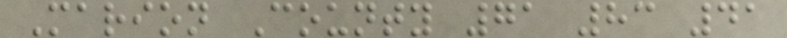Marion County 71 83 41
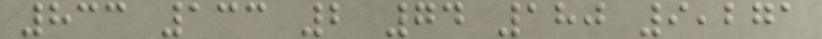833 133 2 74 180 9,271
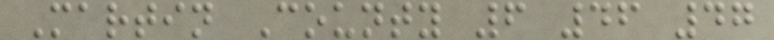Martin County 6 46 47
